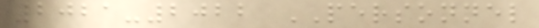2021-2022 PERSONNEL
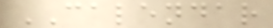CALENDAR
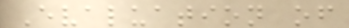Evaluation of
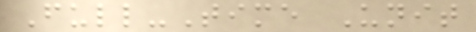Full-Time Unit
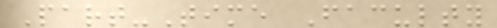Part-Time Faculty
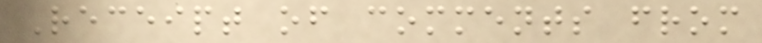Receipt of comments from
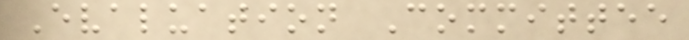Evaluation Committee
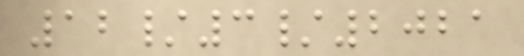12/3/2021
